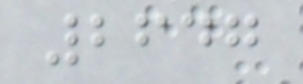2647
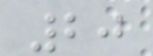20
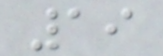19
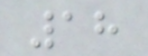18
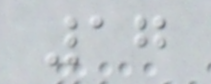17
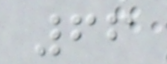66
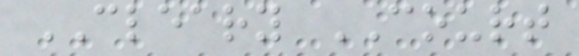CLEARY COURT
